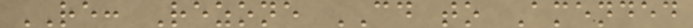RE: Rezone CD to Amended
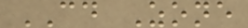CD Zone
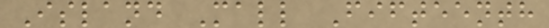Island Mall Fifteenth
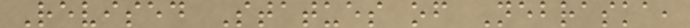Revised Statues of Nebraska,
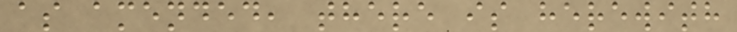as amended, there is herewith
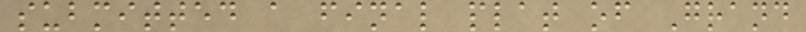submitted a final plat of Grand
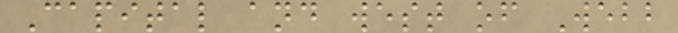Capital and west of Webb
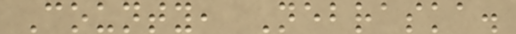County, Nebraska.
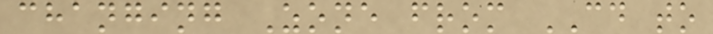changing Zone from CD to
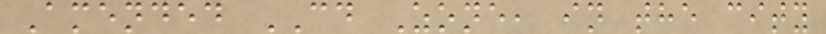Amended CD Zone, in the city
